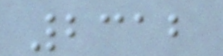2312
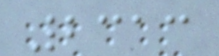2313
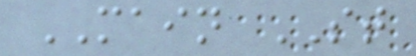MAIN ST
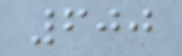600
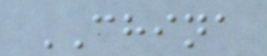CHINA
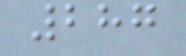287
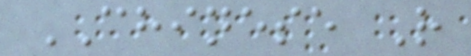CHINESE R
